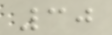30
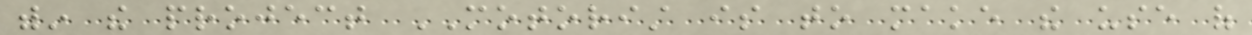within the project MOTORIST is to make the use of
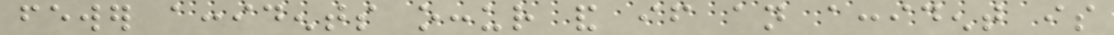fewer accidents occur and if an accident is
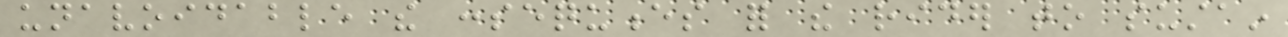unavoidable the consequences for the rider to sustain
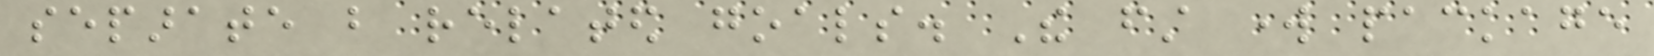separate but related goals. The first work package
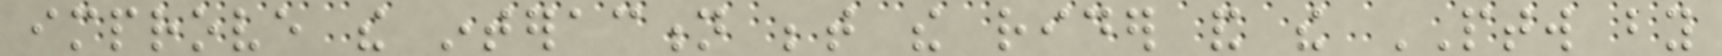improve the interaction between the rider and the PTW by
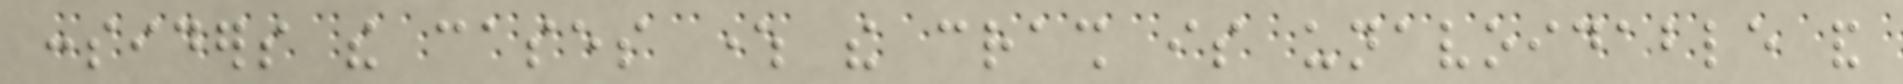considers the cases where the crash is unavoidable and
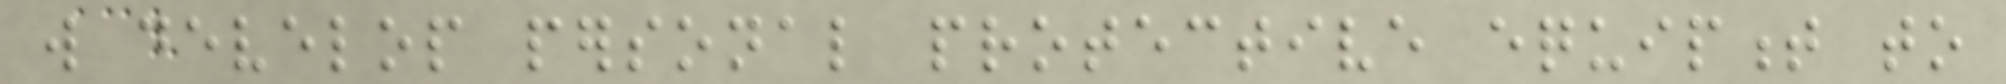will develop personal protective equipment to
